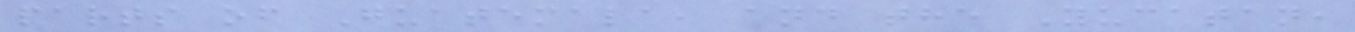parts of Guatemala, and the Yucatan,
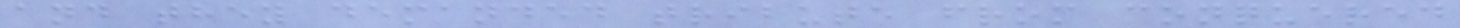and they demanded tribute from conquered
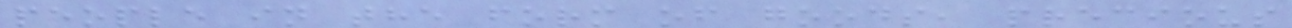people in the form of goods, precious
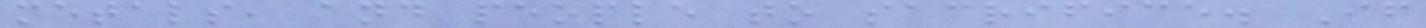metals, and people to sacrifice. If
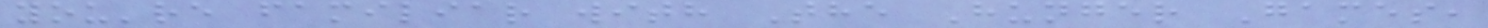you're familiar with The Hunger Games,
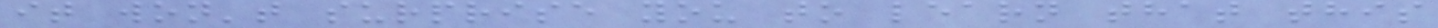it won't surprise you to learn that this
